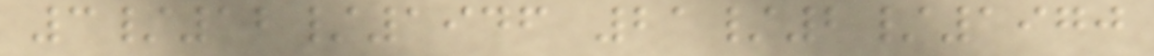3/12/1946 21/2/1970
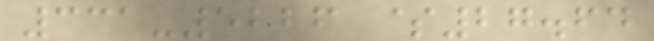331-5226 $27.64
